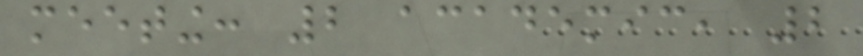meeting: 2 academic, 2
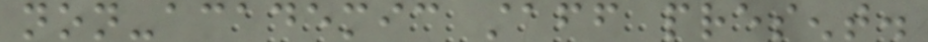non-academic staff present.
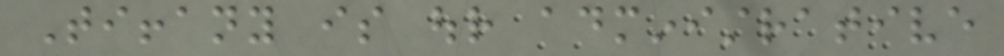Tiffany is our administrative
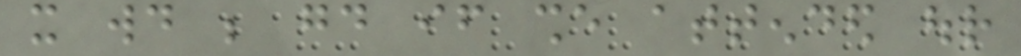it would be good if she attended our
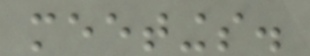meetings.
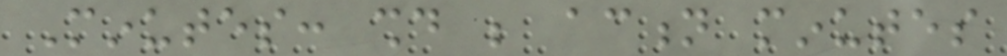Minutes: should be action minutes
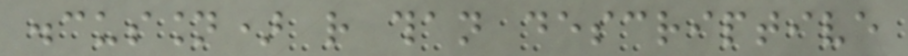discussion) rather than descriptive
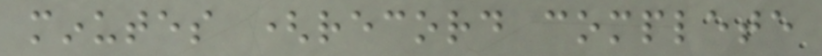minutes (record complete
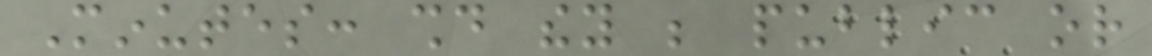Minutes: should they be public or
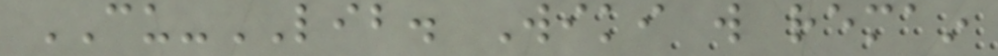CU-LIB. Wiki will remain
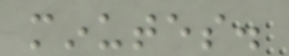minutes.
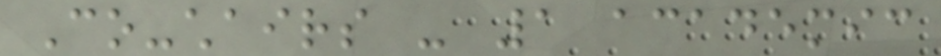Co-chairs - 1 academic
